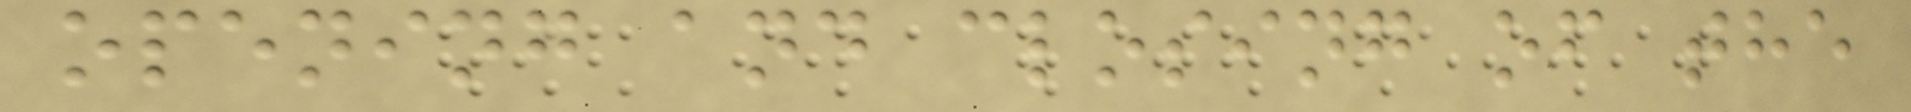opening and closing of the
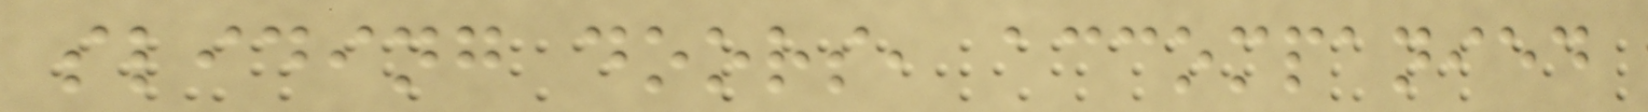sliding doors, accompanied
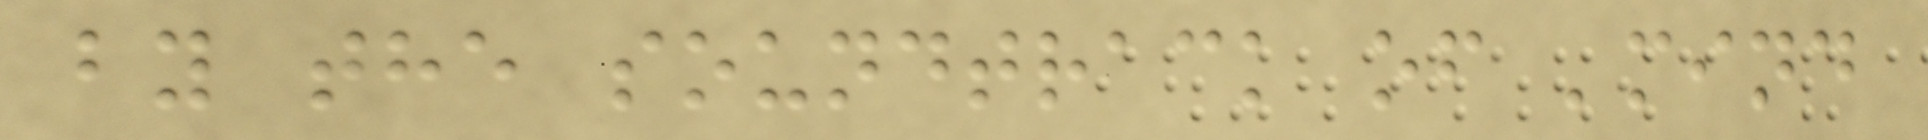by the soundtrack of 'mind
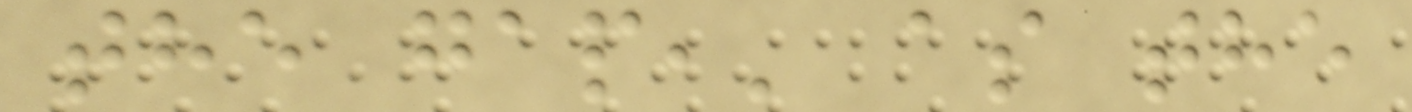the gap,' as the
